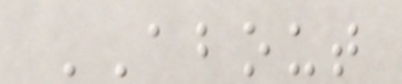ABOUT
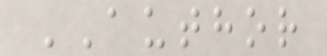AUTHOR
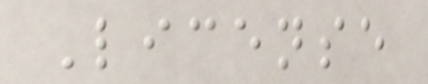License
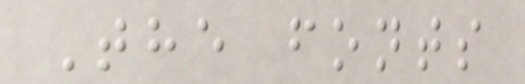The fonts
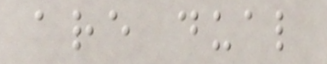are dual
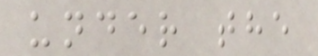under the
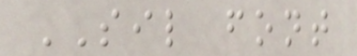SIL font
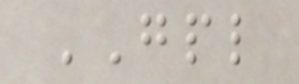GPL
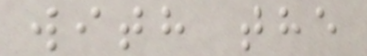with the
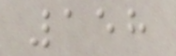158
